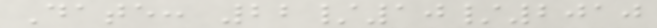Date: 22/10/2010
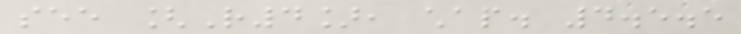see [R4], chap. 4.5.5
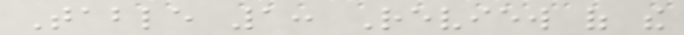Table 1: Review of the
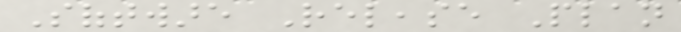Software Release Plan
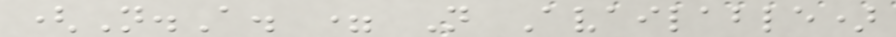(N.A. = Not Available)
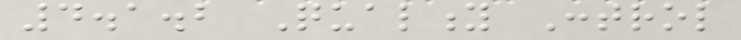4.1.2 Quality Control
